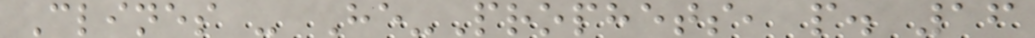Clines - He-Prophets, p. 16
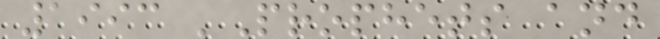1993 'Prophets and
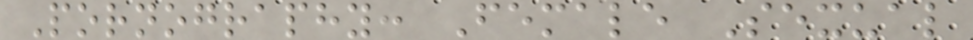Pornography: Female Sexual
